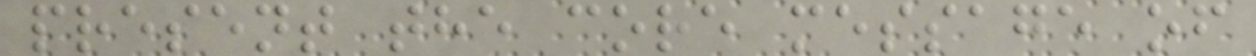present the core message of
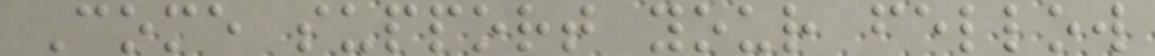Come support your fellow
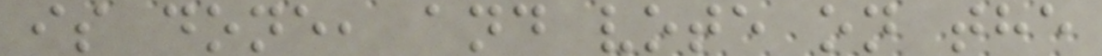is done, and vote on the
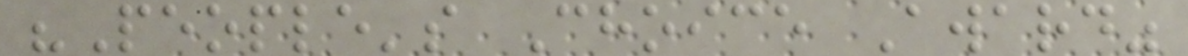"People's Choice Award"
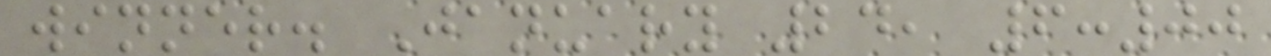winner. January 24, 6:00
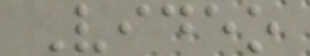Video
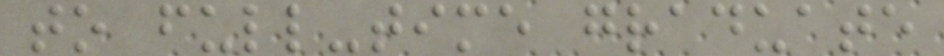to full-time graduate
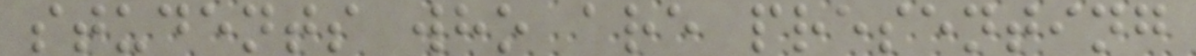students who are presenting
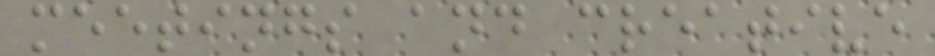meetings and creative
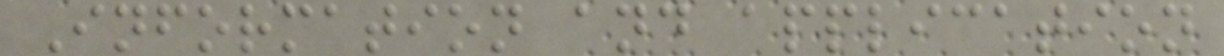Information and application
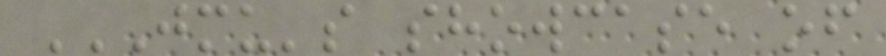JMU'S SHOWCASE OF
